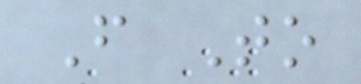From To
